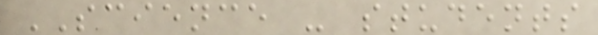SCIENCE - students
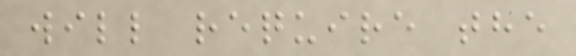will require the
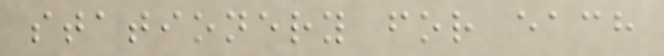stationery for each
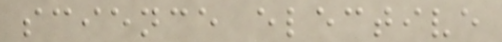science elective
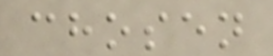chosen
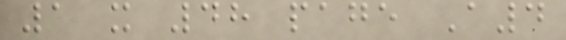1 x 48 page A4
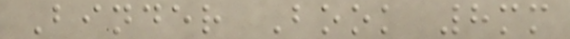Binder Book 8mm
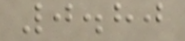0.80
